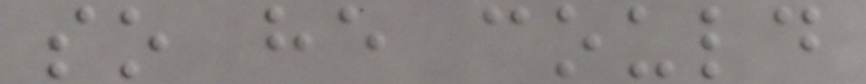so he could
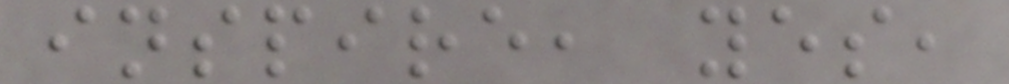inspire, yes,
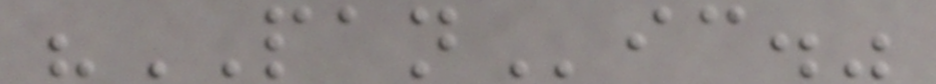"PANic."
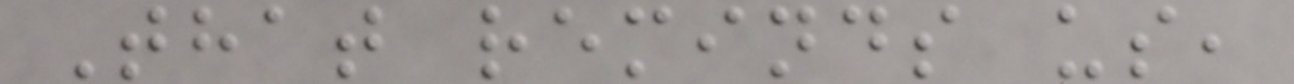That reminds us,
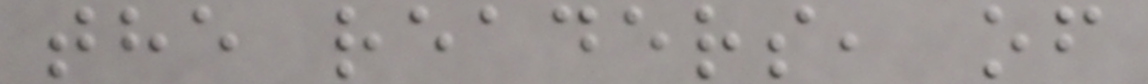the readers, of
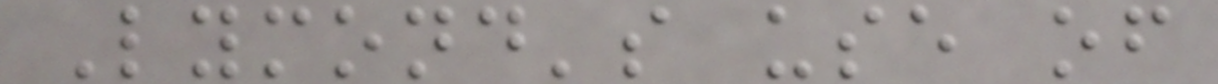Lymond's use of
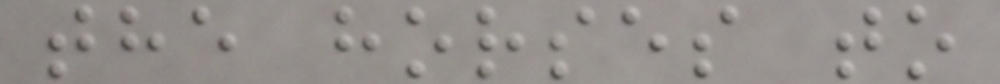the horses to
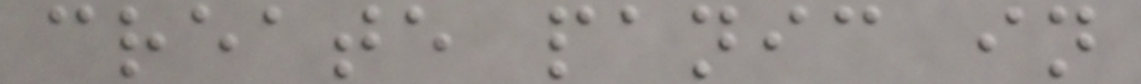create panic in
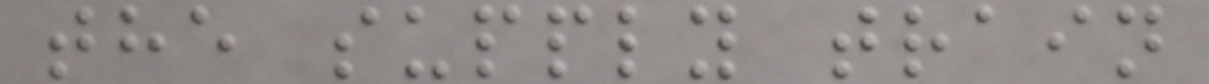the supply train
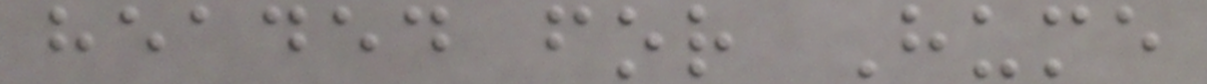headed for Hume
